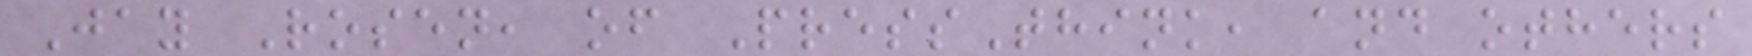Jay Rosen, of PressThink, and others
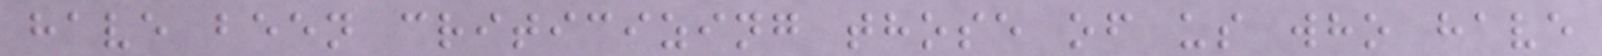have been criticizing those of us who have
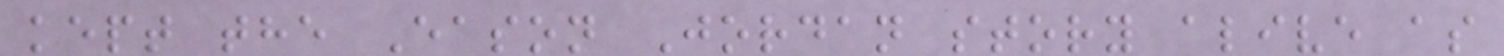kept the Eason Jordan story alive as
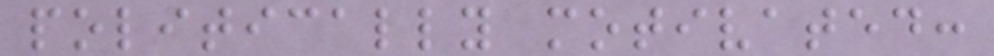politically motivated:
